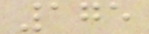175
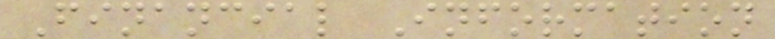Financial Information
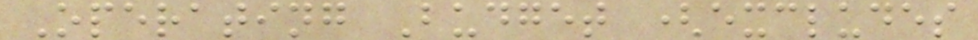Operating Budget (excludes
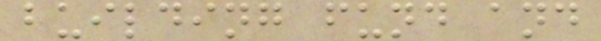building fund and
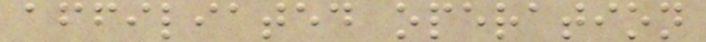affiliated operation
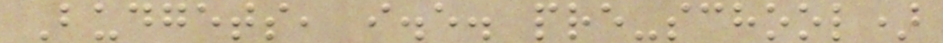Budgets, i.e. pre-school)
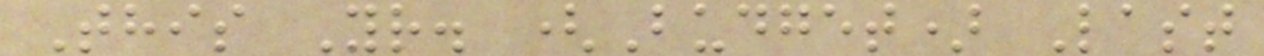This Yr. (Budget) Last
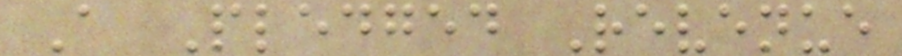A Pledged Revenue
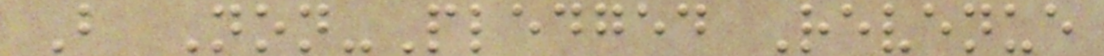B Non-Pledged Revenue
